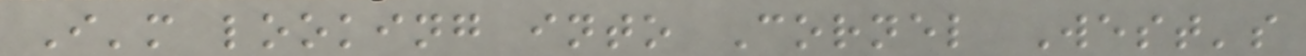I'm looking into Cornel West's
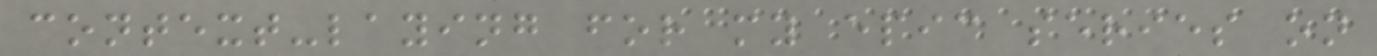context-laying for my epic series on
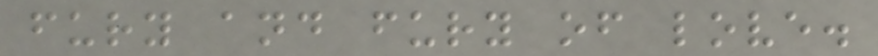fury and fury of love.
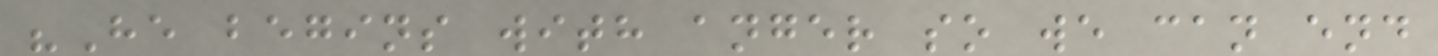"He begins with anger so we can end
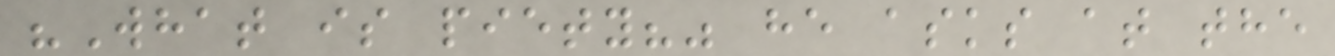"What is piety?" he asks at the
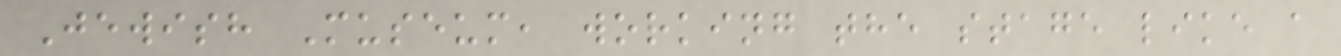Jewish Museum, working the stage like a
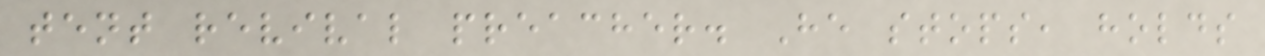tent revival preacher. He stops, holds
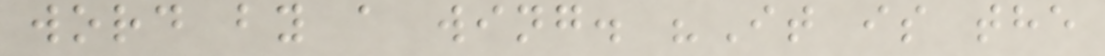word by a wing. "It is the
